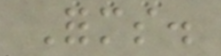Forms.
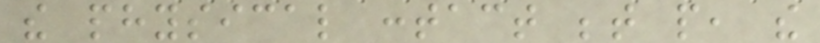the physical contact between people, the
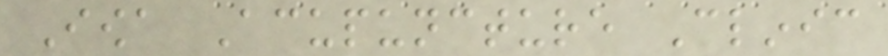Iowa Acupuncture Clinic
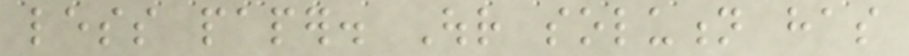less paper. Our solution has
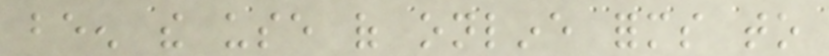been the use of online forms to
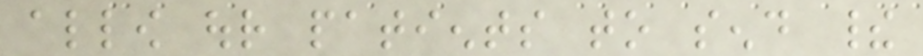allow our patients to send their
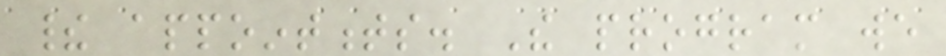their appointments. The program we
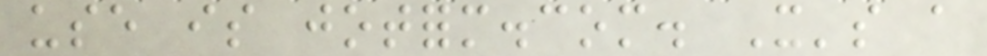use is jotform.com. It's a
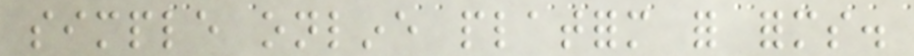simple online platform for forms.
